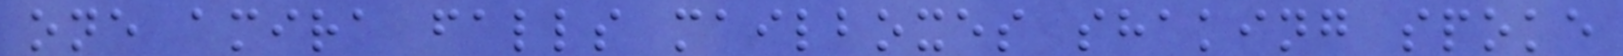one amira falls mailboxes shaking spoke
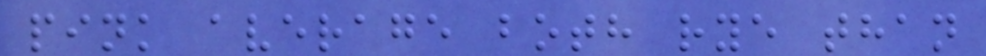pink average both rye than
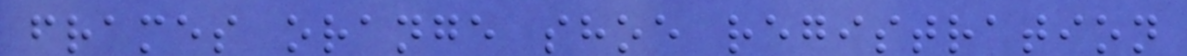frames orange shoe registration
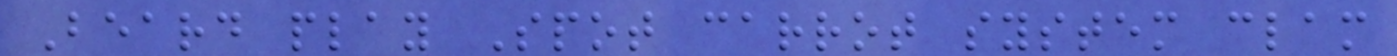Beard play Spot carrot system clam
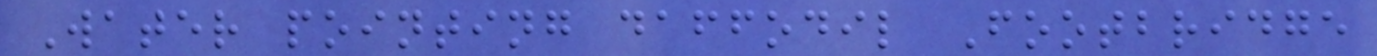Water pointing daffodil Footbridge
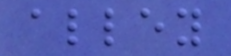alley
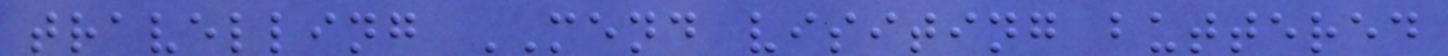travelling MEND visiting buttered
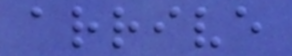arrive
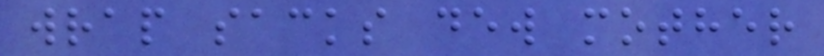wrap sacks dew mother
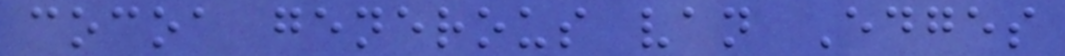cocoa generous van Edges
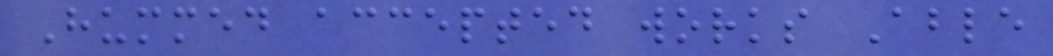Hummed accepted works Able
